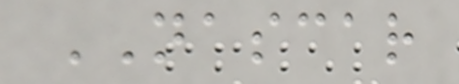NASCAR
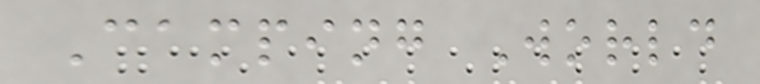Camping World
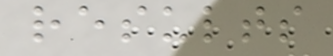results
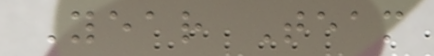Year Team
